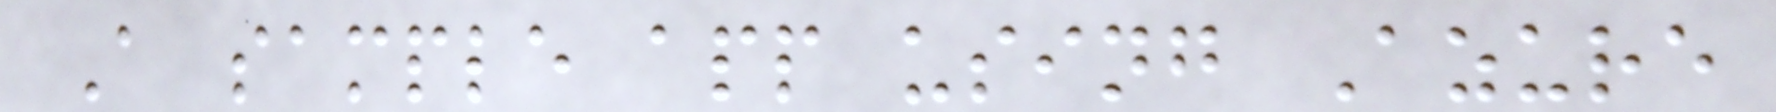A sample app using Azure
